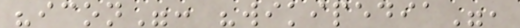"icon": "wikipedia",
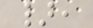},
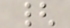{
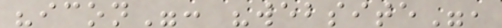"icon": "website",
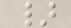}
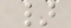}
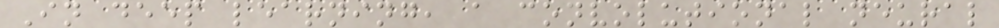In deep learning, a convolutional neural
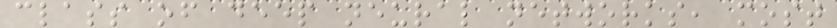class of deep neural networks, most
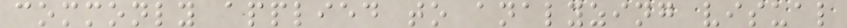commonly applied to analyzing visual
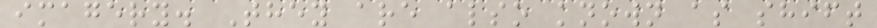imagery. They are also known as shift
